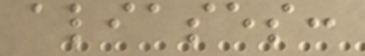aliases:
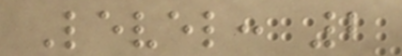Level: 2
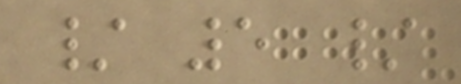/ 5 /
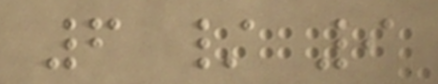6 / 9
